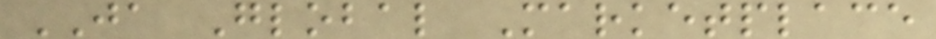JA Global Marketplace
